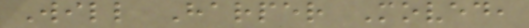Will Harper Moved,
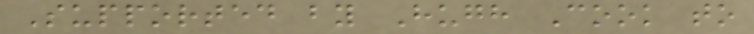Supported by Hugh Cook to
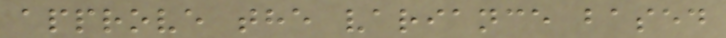approve the variance based
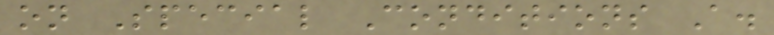on Special Conditions A.
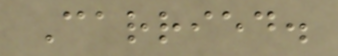Carried.
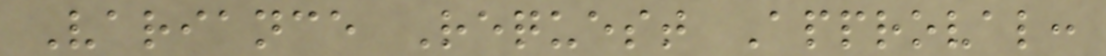Variance Request Approval:
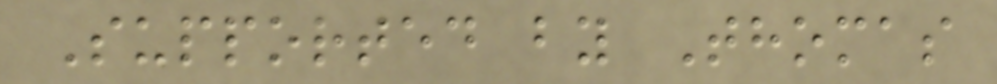Supported by Thomas
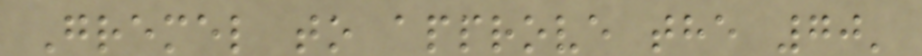Gremel to approve the 70'
